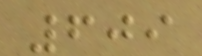609
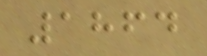1864
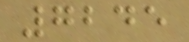7245
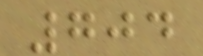704
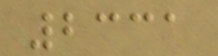2331
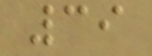39
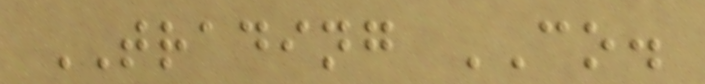TRADING CO.
